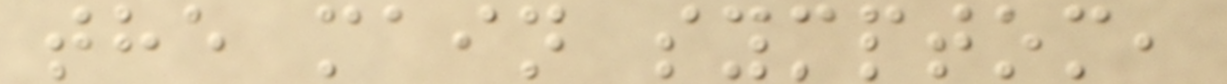the main symptom,
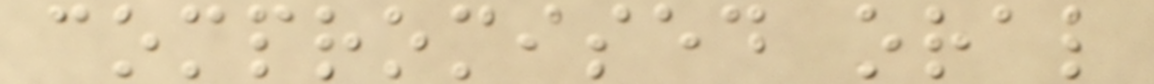compromised oral
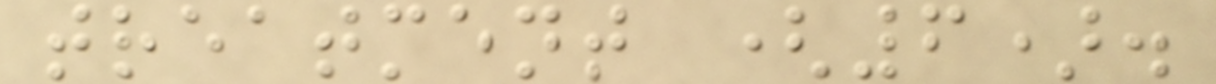treatment (6).
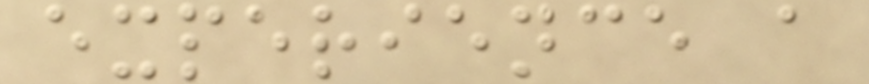experience a
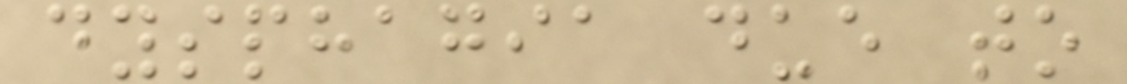dysphagia due to
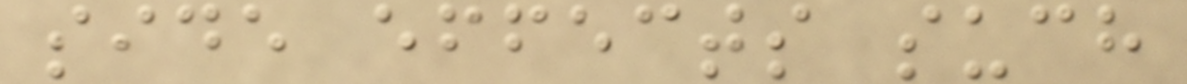side effects such
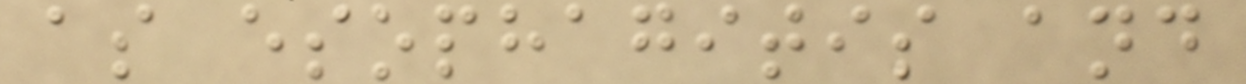as esophagitis and
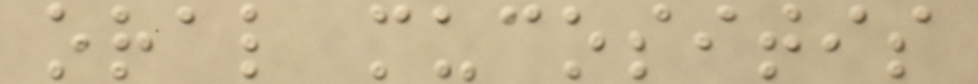oral mucositis
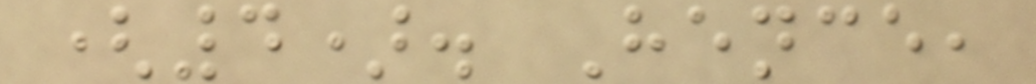(4). Hence,
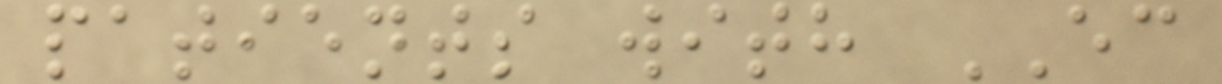patients with EC
